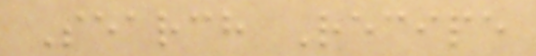Search Recipe
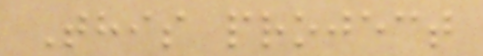This project
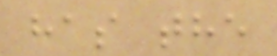has the
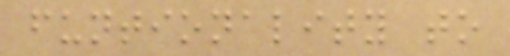funtionality to
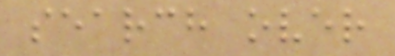search over
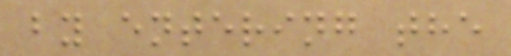by entering the
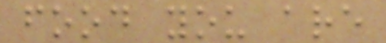food you are
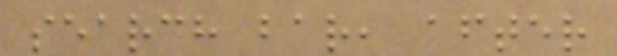search bar, after
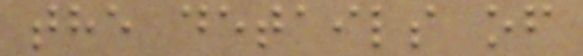the details of
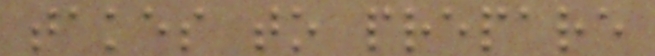takes to prepare
